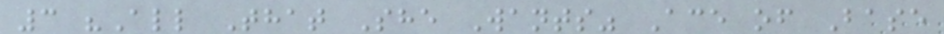3 "All That She Wants" Ace of Base
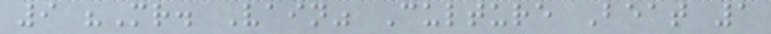9 "Mr. Vain" Culture Beat 1
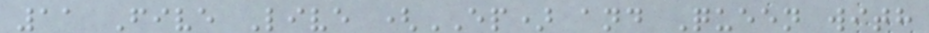11 Five Live (EP) and Queen with
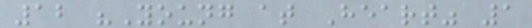12 "Young at Heart" 1
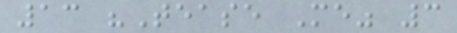13 "Tease Me" 3
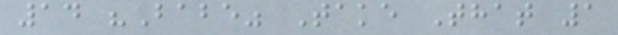14 "Babe" Take That 1
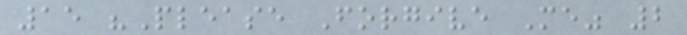15 "Please Forgive Me" 2
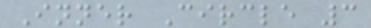Inner Circle 3
